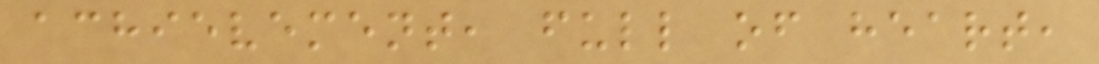achievement, full of heart,
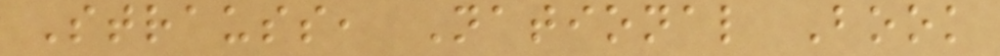Strauss, National Book
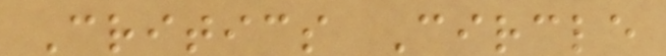Critics Circle
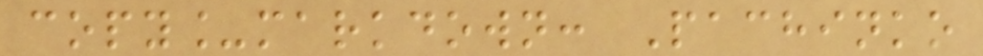copy_markdown: Pachinko
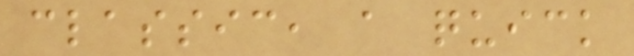classic, a quick
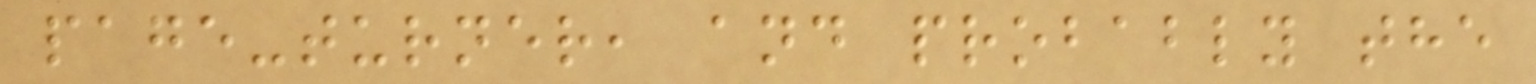page-turner, and probably the
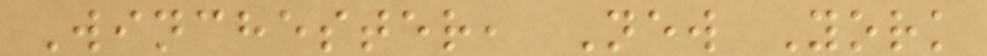Winchester, New York
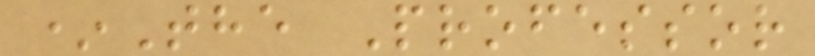*The Professor
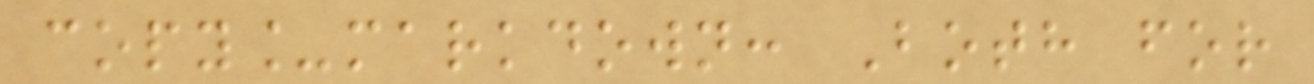copy_markdown: Both for
